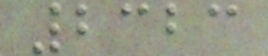2323
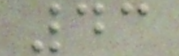43
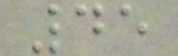45
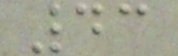43
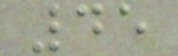45
